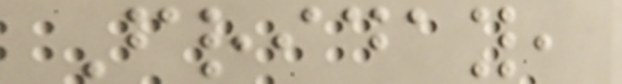Friday,
